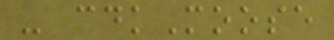- cdkMoose
